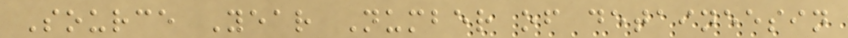Source Year Number of detaineesin
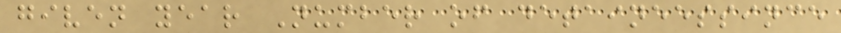given year Number of detaineessince
